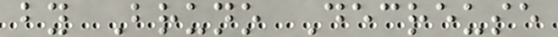by Bruno Decreuse
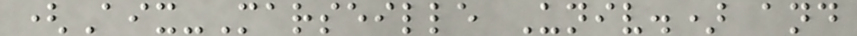(Aix-Marseille Univ.) and
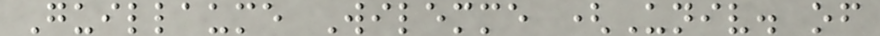Guillaume Wilemme (Univ. of
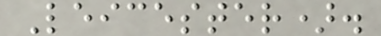Leicester).
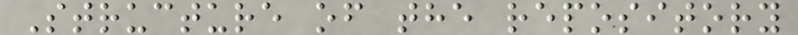Structure of the repository
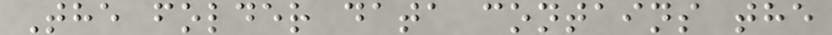The folder data contains the
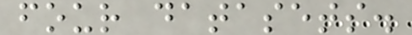four datasets.
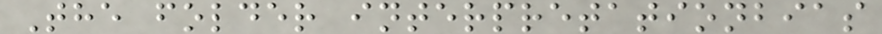The folder interpretationbias
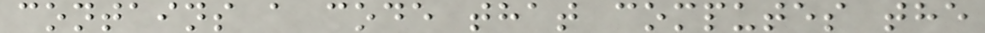contains a code that computes the
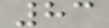83
